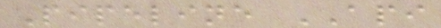Pipeline API
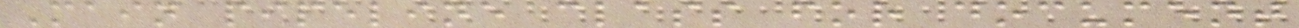Main pipeline class for document
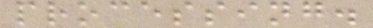processing.
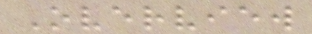Overview
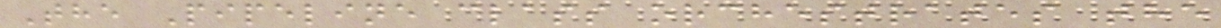The Pipeline class orchestrates the
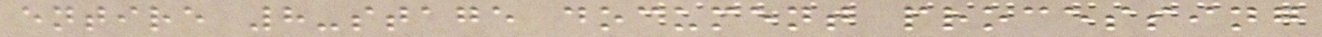entire 8-stage document processing
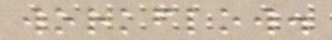workflow.
